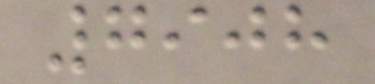7908
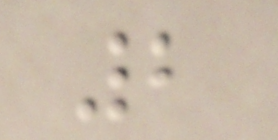2
